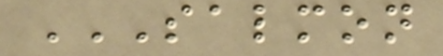SALMON
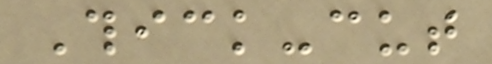Thick-cut
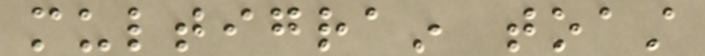multigrain toast
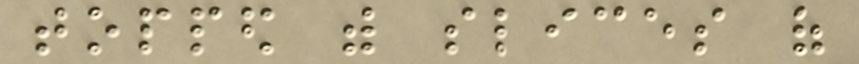topped with slices of
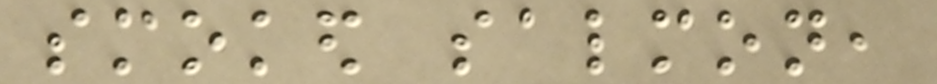smoked salmon,
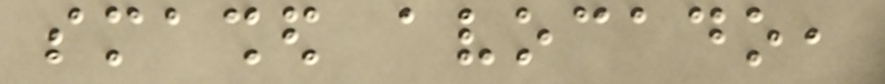smashed avocado,
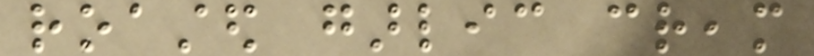roasted garlic cream
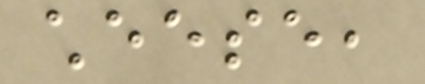cheese,
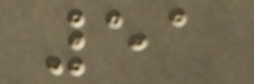51
